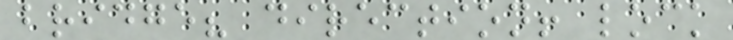bridge? direction! lock
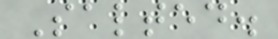Salted.
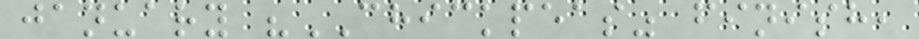january "CHICKPEAS" finish,
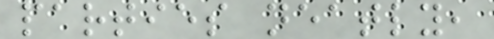parties neatly,
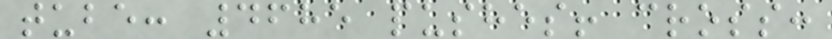tube: 4685 pushes! cross:
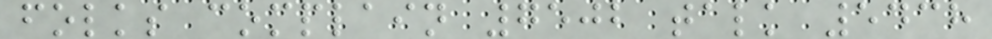folks complain 7502 talk 5438
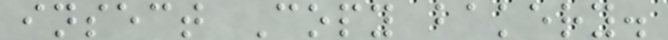insect Copy bakery.
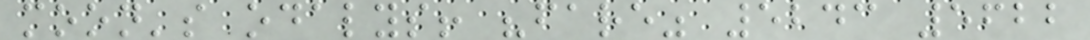moon's odalys! "fare" 5243 5622
